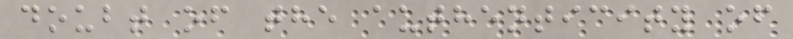doubt of the authenticity of
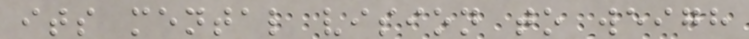its mental vision to weigh
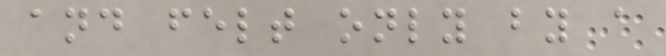and felt only by a
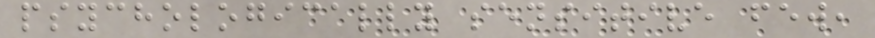psychologically sensitive few,
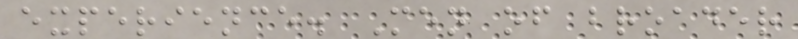experience. Men of broader
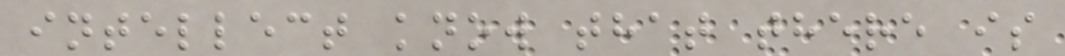intellect know that there is
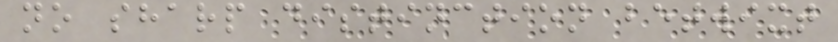no sharp distinction betwixt
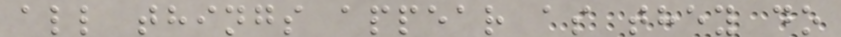all things appear as they do
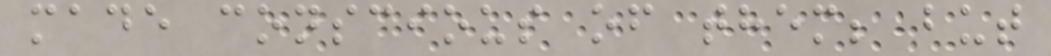made conscious of them; but
